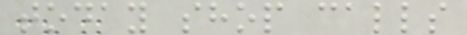today shop calls
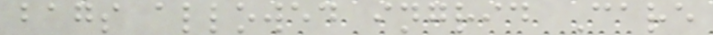bags allowed ingrid Care
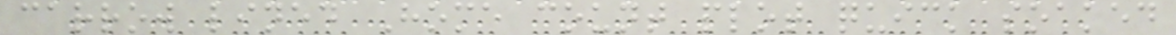carrow lined Home count plot quick soaked
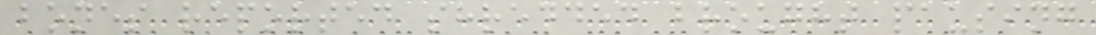bones reported shredded brought pausing
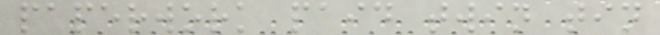paperwork paid twin tin
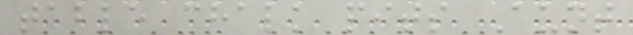table chalk pits Aunt
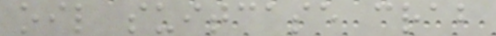oil suitcase crab
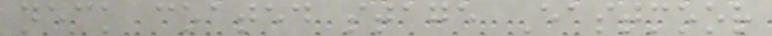neck coated stage Eastmoor
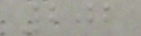202
